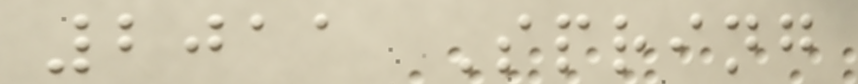2011 Spring
